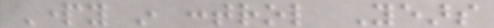Party in control Years
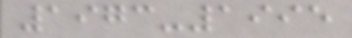1973-1995
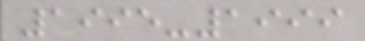1995-1999
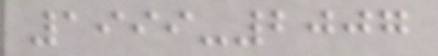1999-2007
